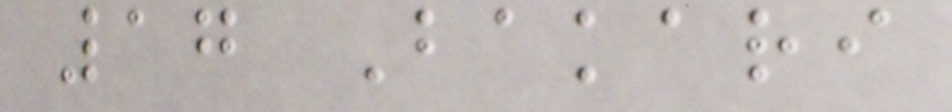17 Bakari
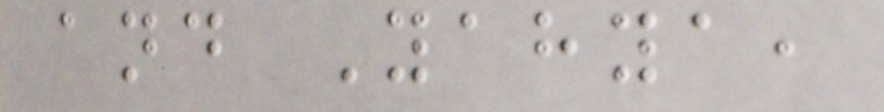and Yahya,
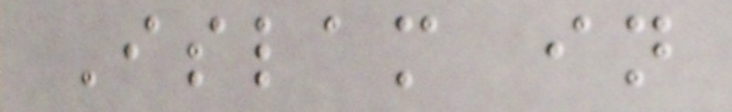Islam in
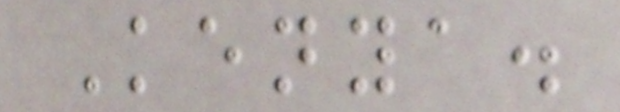Kenya.
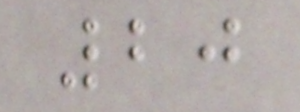20
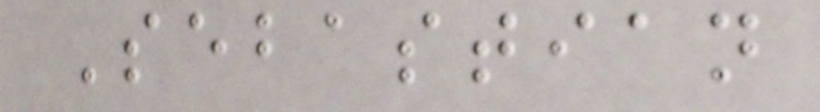Sebastian
